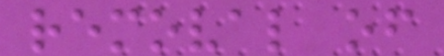removal of
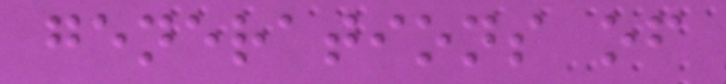generations of
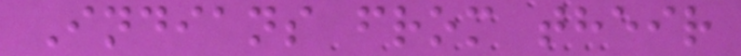Indians from their
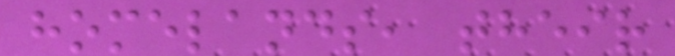homelands, their
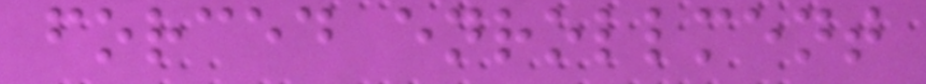forced enrollment
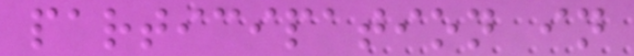participation in
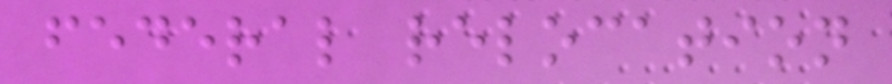federal relocation
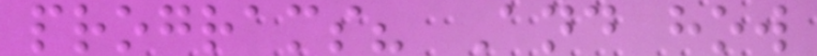programs? And how
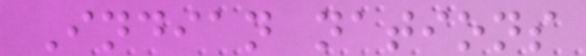Indian nations
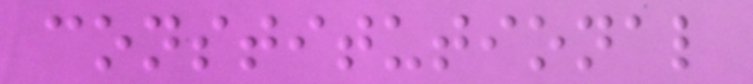constitutional
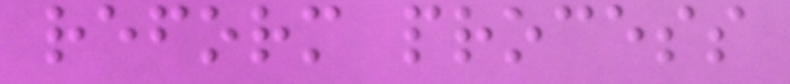reform process
